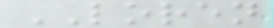LOREN
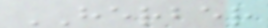HERBER
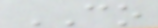CO
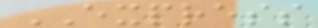EXPRESS
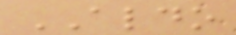ALDO
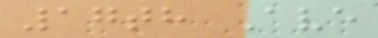17th Ave
